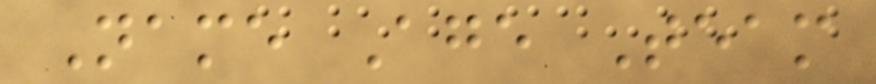Name Age Team
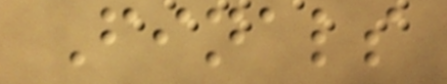Finals
